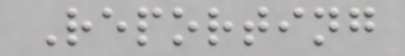Reporting
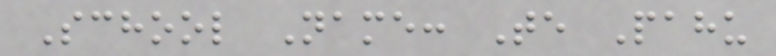School Name: Te Pahu
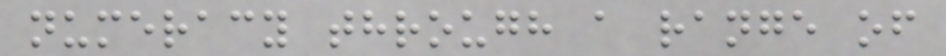numeracy through a range of
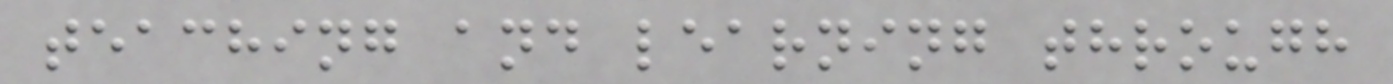teaching and learning through
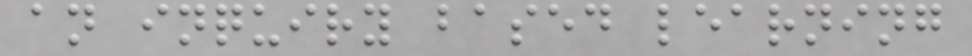an inquiry based learning
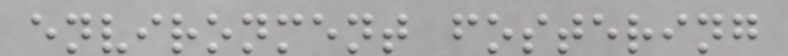environment fostering
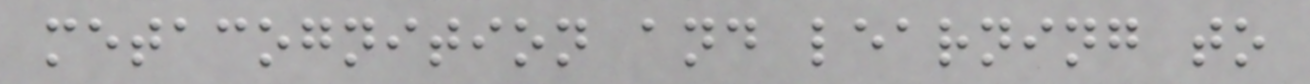metacognition and learning to
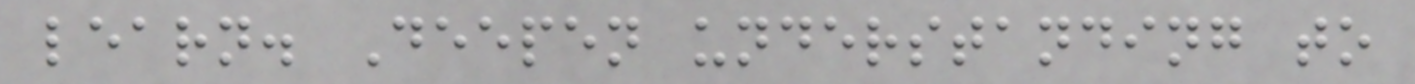learn. Deepen understanding to
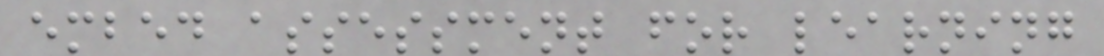embed assessment for learning
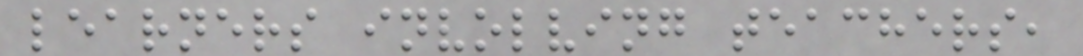learners involving teachers,
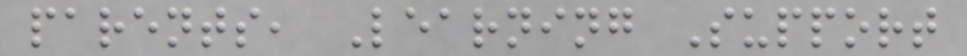parents, Learning Support
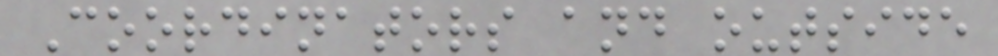Coordinators and outside
